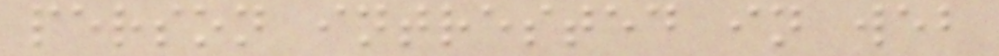person intrested in web
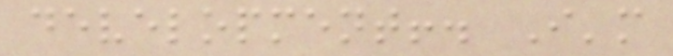development!. I'm
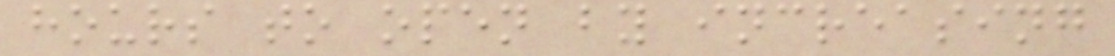hours to open by increasing
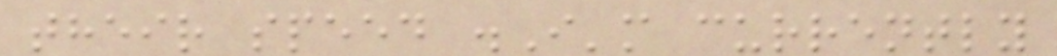their speed .I'm currently
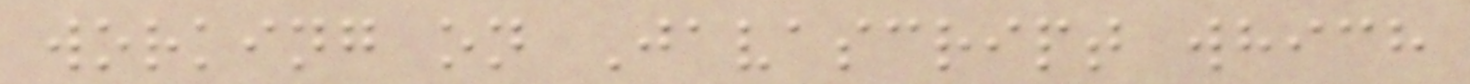working on Javascript which
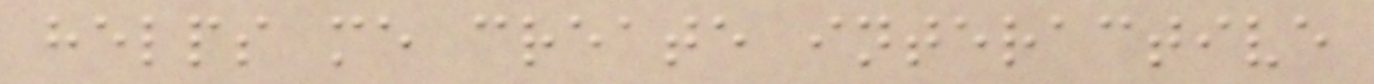helps me create interactive
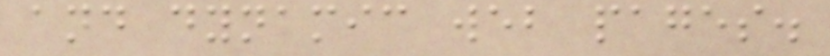and dynamic web pages.
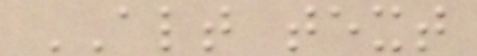ALT text
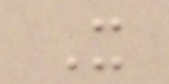X
